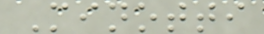Minotti
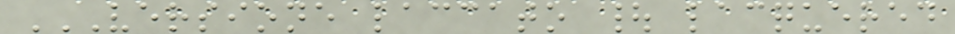VERSIONE LACCATO | LACQUERED
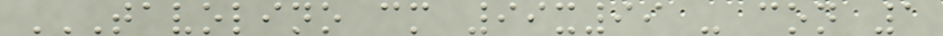TAVOLINO CM 99X99 - CON 1
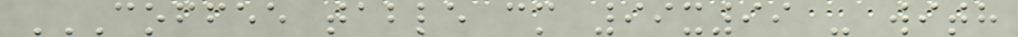COFFEE TABLE CM 99X99 - WITH
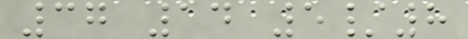37 14 5/8
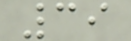39
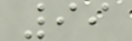99
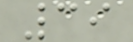39
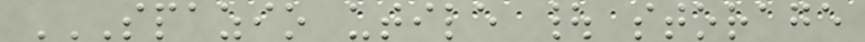SPAZIO UTILE | STORAGE
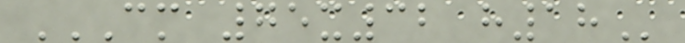CM 75X32 H18
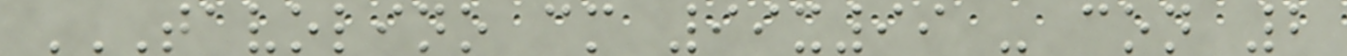TAVOLINO CM 99X99 - CON 2
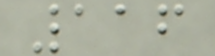116
